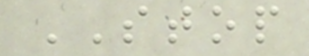STOP
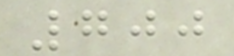700
